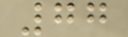77
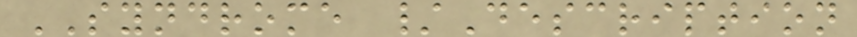SYNDROME /Description
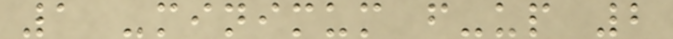1 -minimum f-up 2
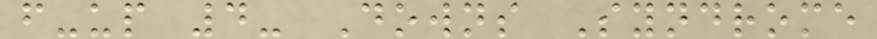f-up 4- Downs Syndrome
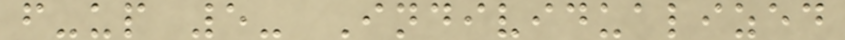f-up 5- Individualized
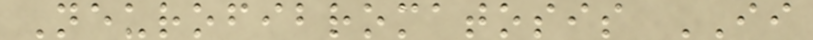Neurofibromatosis II
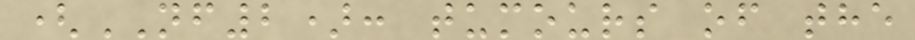(NF2): tumours of the
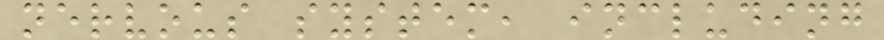nervous system, including
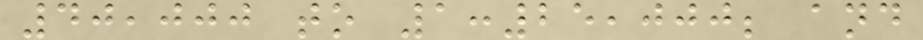40,000 to 1:25,000; and
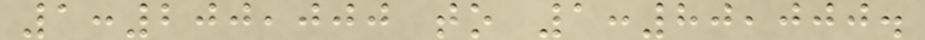1:200,000 to 1:80,000.
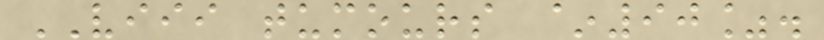VIII tumours ~90%.
